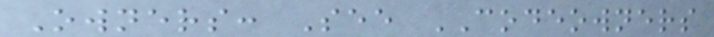Owners: See CODEOWNERS
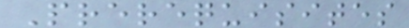Prerequisites
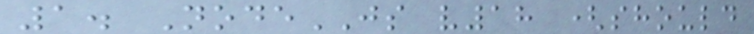1. NodeJS v18 (should
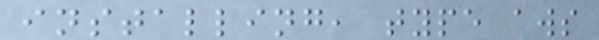installing, type aws
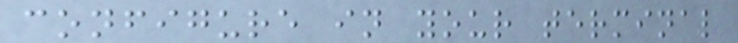configure in your terminal
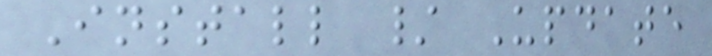Install / Update
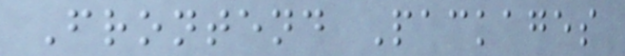Frontend Packages
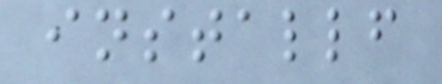installf
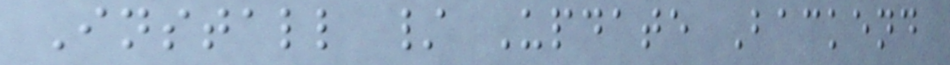Install / Update Backend
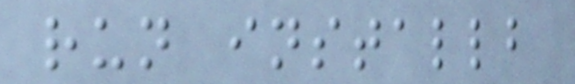run installb
